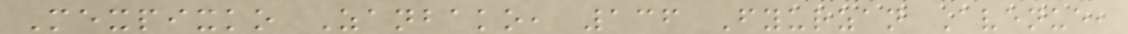Mexpixko Zanbako, 136 Fyurzan Avenue,
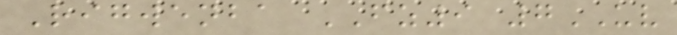Rigwenba FZ9 7UV
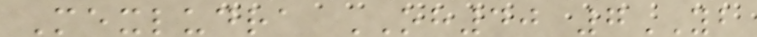Mexludra OH40 7YB
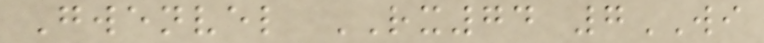Gwenvel RX74 7WI
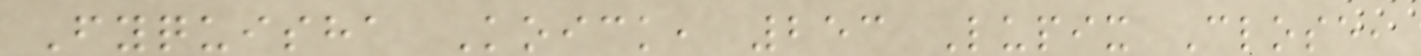Fyquisha Koick, 253 Lupix Close,
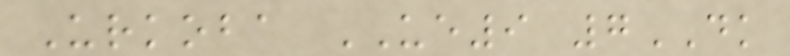Urkoba UE9 7DK
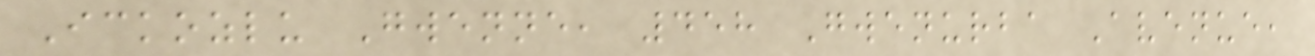Ickozlu Gwenne, 458 Gwenurba Avenue,
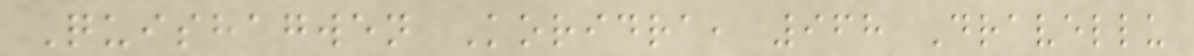Quishagwen Koridra, 968 Dravellu
